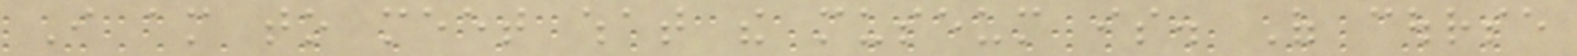I am to meet what the museum is. Of course
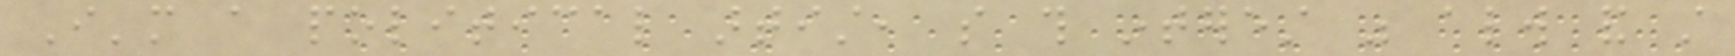I'm a political artist, so this interest was always and still
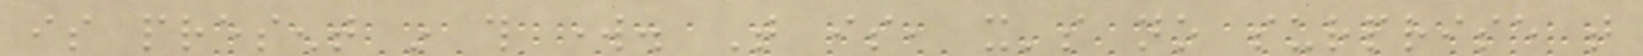is present in this work. That is, it's no surprise that
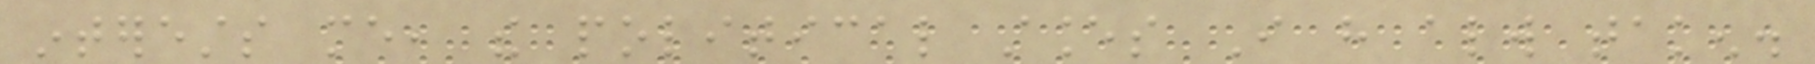interests me, the political stances I have always taken.
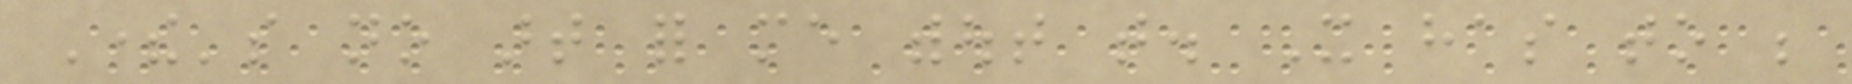There's no art for me without that. It has to be
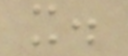it.
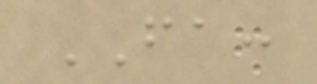FA:
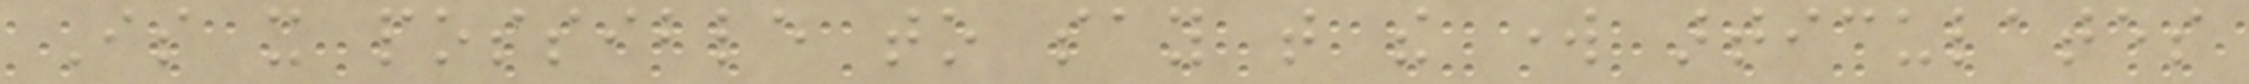Is it possible to say that the work articulates
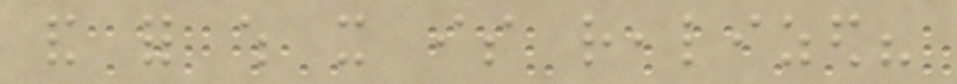and for which it is realized?
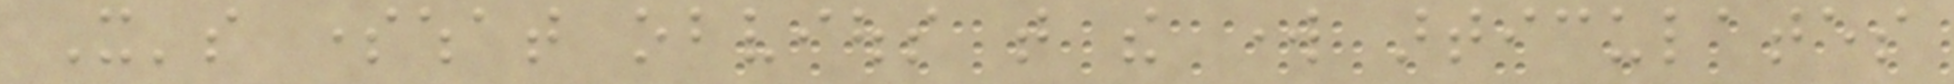It's somewhat obvious that the work articulates
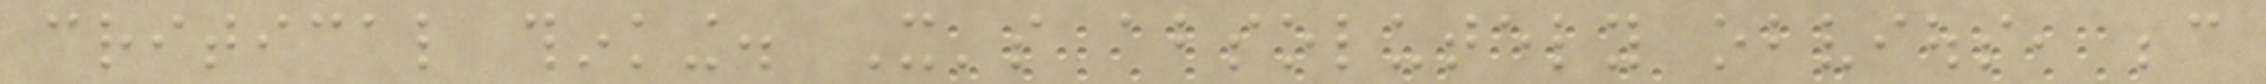critical thinking. It's absolutely obvious, because
